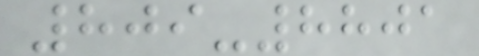809-8801
